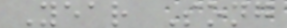Year Song
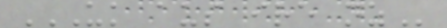UK AUS IRE NZ
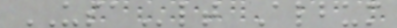USAlt Album
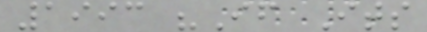1993 "If Its
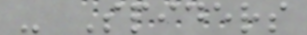- Spiders
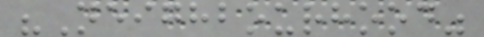"Neighbourhood"
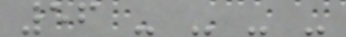56 - - - -
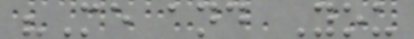"Me and You
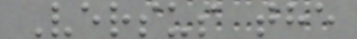Versus the
